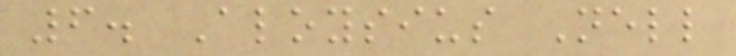6. Aloysius Nell
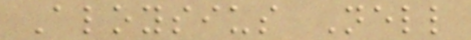Aloysius Nell
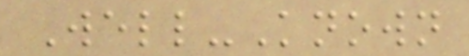Well-Known
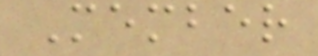Member
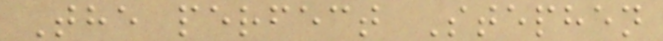The perfect Stephen
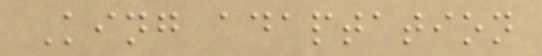King adaptation
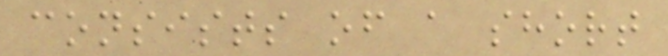consists of a short
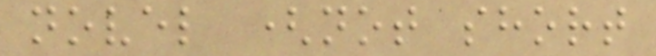novel (not short
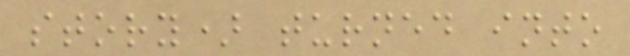story) turned into
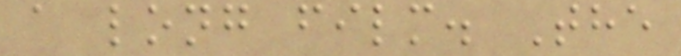a long film. The
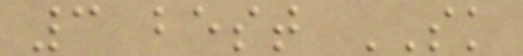3 best SK
